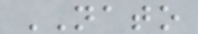NATO
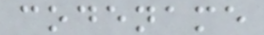codename
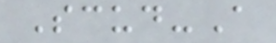Scud-A
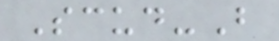Scud-B
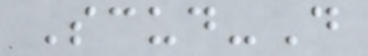Scud-D
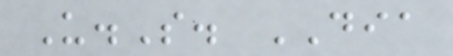U.S. DIA
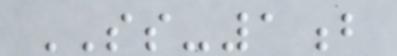SS-1b
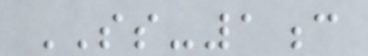SS-1c
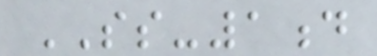SS-1d
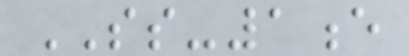SS-1e
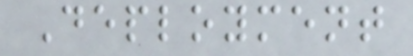Deployment
